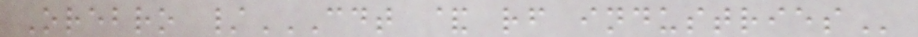Orebro /CDT & RF INDUSTRIES
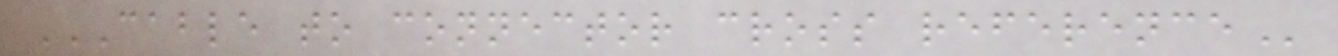CABLE TO CONNECTOR CROSS REFERENCE
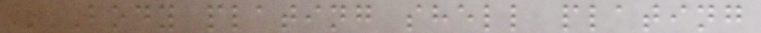BODY PLATING SHELL PLATING
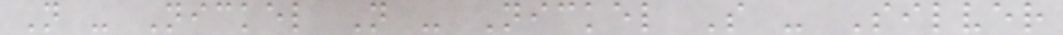N - Nickel N - Nickel S - Silver
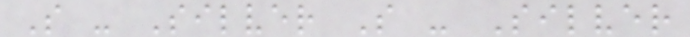S - Silver S - Silver
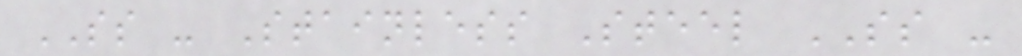SS - Stainless Steel SS -
